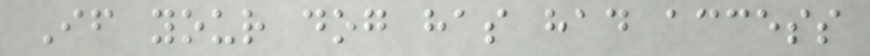If your dog has had access
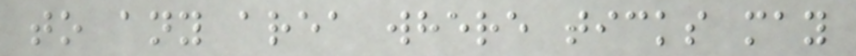to any area where ticks may
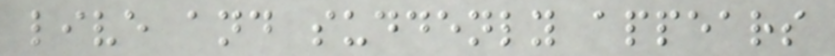live and suddenly appears
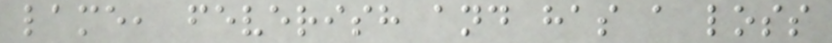lame, feverish and has a loss
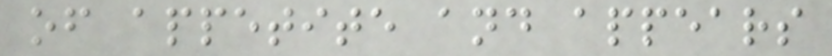of appetite and appears
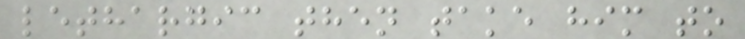lethargic then take him to
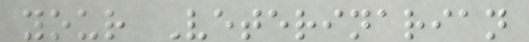your Veterinarian
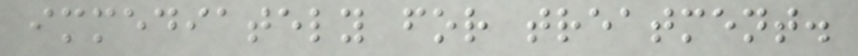immediately for treatment.
